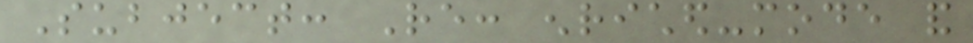Subject: Re: enriched-mode and
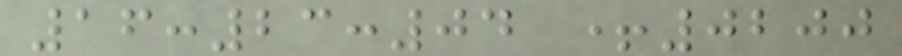16:23:04 +0200
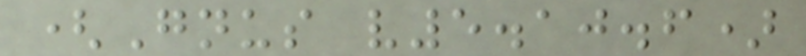(Gnus v5.10.6)
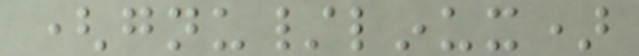(gnu/linux)
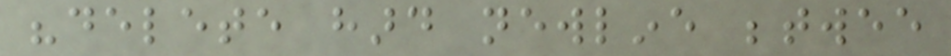"delete hard newline betwee
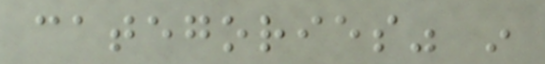categories" in
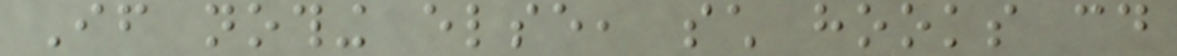If nothing else, such hooks could
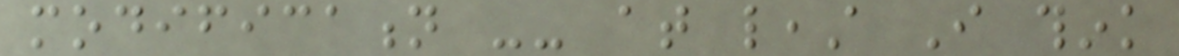modification -- at least I think
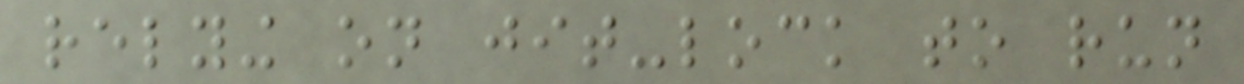relying on jit-lock to run
